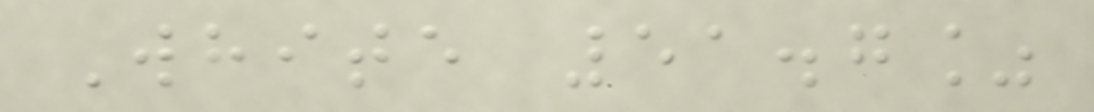White 51.7%
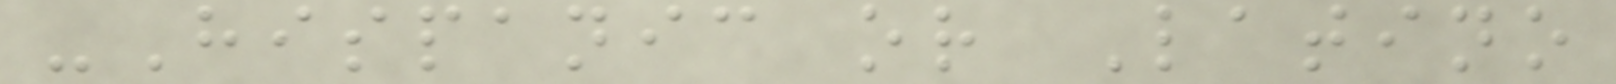-Hispanic or Latino
